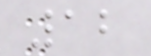12
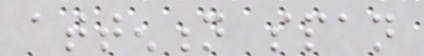attention span
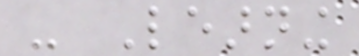- Learning
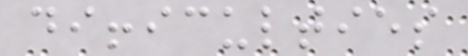difficulties
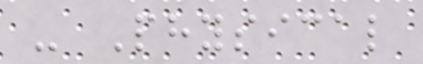- Physical
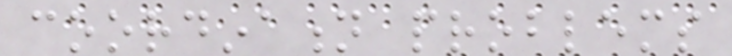coordination problems
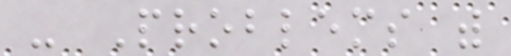- Problems with
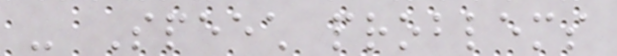- Speech problems
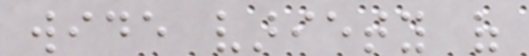wide variety of
